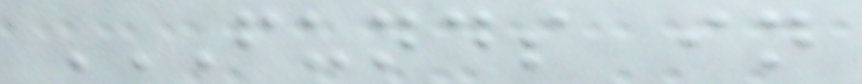FUNDS IN
